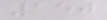150
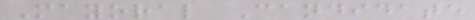Mayoral Candidate
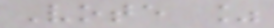Vote %
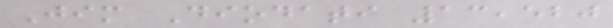Jim Diodati 13,520
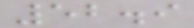52.9
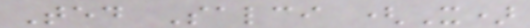Ted Salci (X)
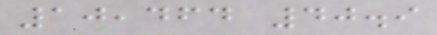10,464 40.9
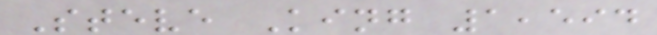Steve King 1,594
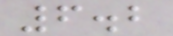6.2
